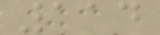114
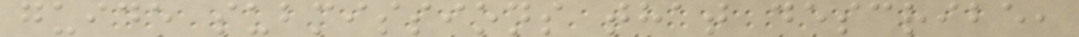guide submissions that describe,
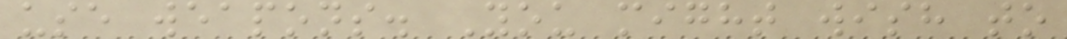use weapons. You might wish to
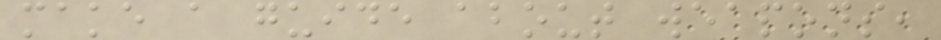make a guide about weapons,
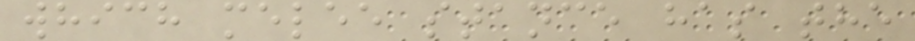which melee stance has the
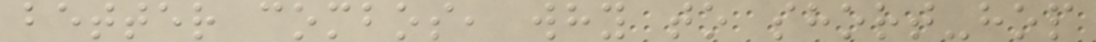better combos, why to short-hop
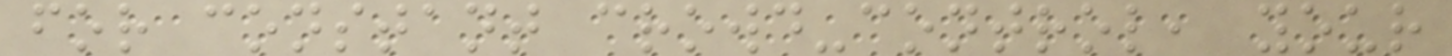for constant crowd-control, your
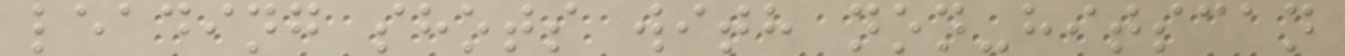leading shots with non-hitscan
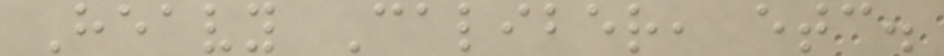Heavy Caliber, etc.
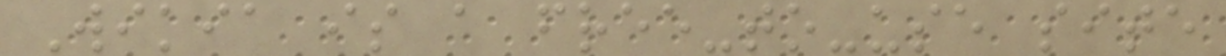Wikia is a free-to-use site
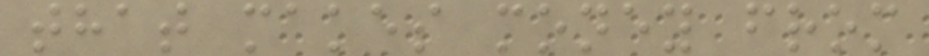that makes money from
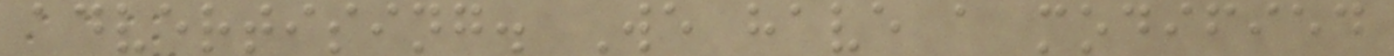advertising. We have a modified
